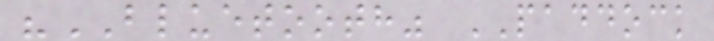"BLUETOOTH" PADDOCK
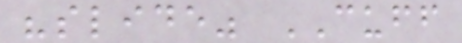"slide" CUFF
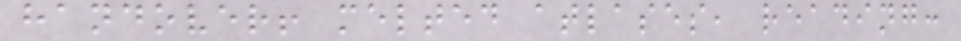handover! melted atlases, reading:
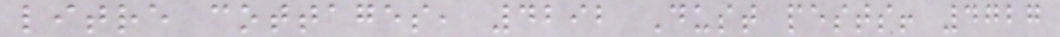litre cottages, 4292 Dust pests! 4727
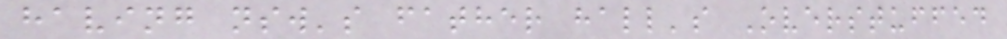having nsw's father hall's Overstuffed
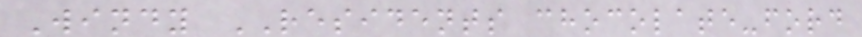Windy RESIDENTS chocolate-ford
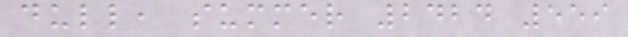dull, summer 2424 559
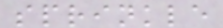sprinkle
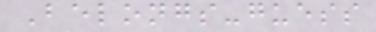Belongs-guess
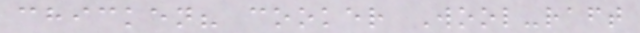chicken? cooker Wool-raft
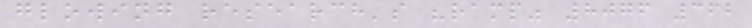glowing research's "ramp" 8076 362
